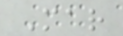Mar
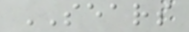SEARS
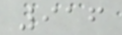916
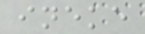ineke
